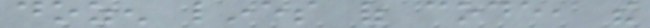dozen lines of code, the
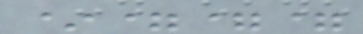*===
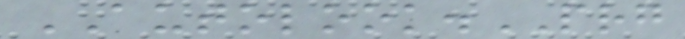AUTOLOOK.PRG
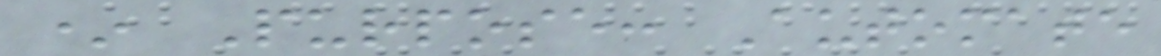* Purpose: Automate
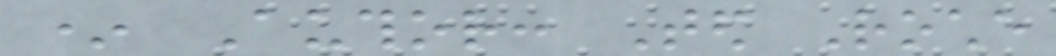* Author: Ted Roche
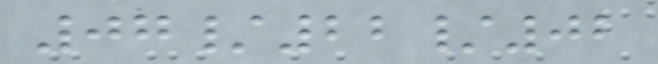07/22/02
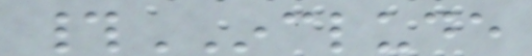#INCLUDE
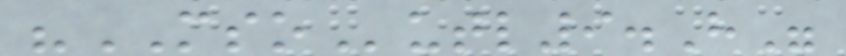"MSOutl9.H"
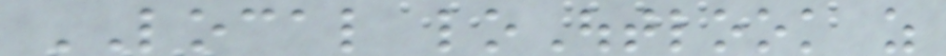LOCAL loOutlook as
